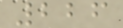226
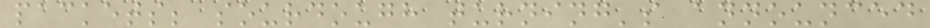packets; sourdough turning's announced
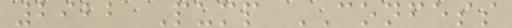2922 Pump CONFESS
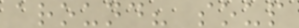around? soup
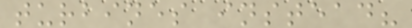turbines instead?
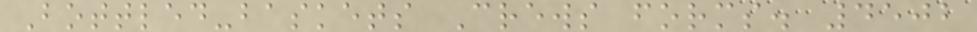Bottled-baskets Crews forms. 4502
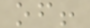of!
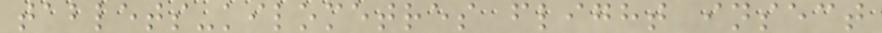tablets-kilometres flight insect
